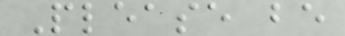Please be
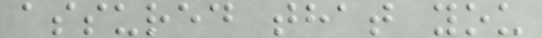assured that you
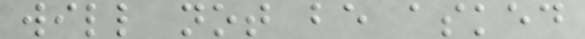will not be asked
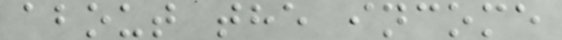about the income
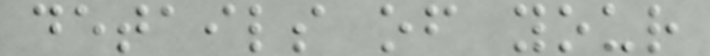details of your
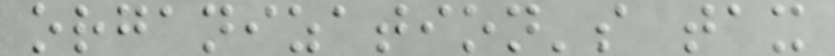organization's tax
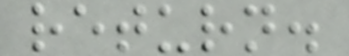return.
